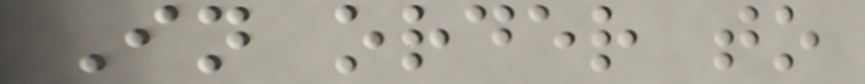In order to
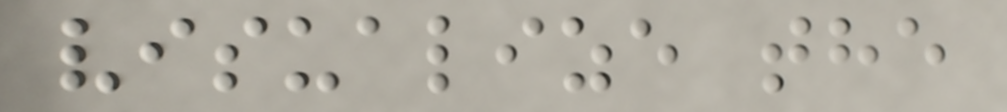visualize the
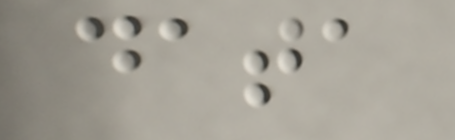data
